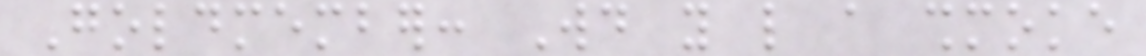Goldmember: Would you like a shmoke
